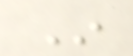In
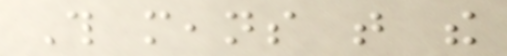This means that the
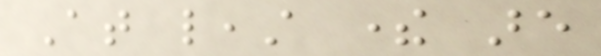At least there are
